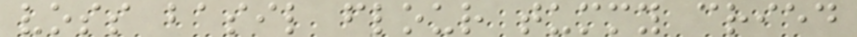voss basil flour tummy cried
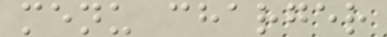menu charger
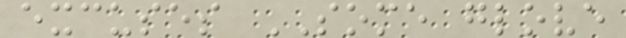excuses SOME glove
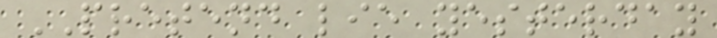PRETEND lie yesterday
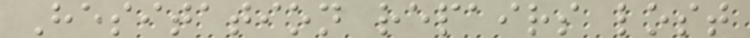Hesitation repairs lost
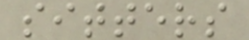sitters
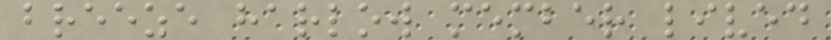breeze harlow member lived
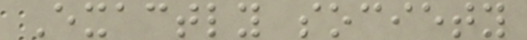Exactly society
